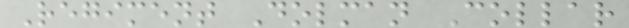Regiment Dolman Collar
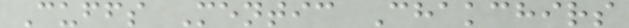Cuffs Mentic Chakchirs
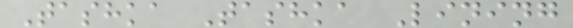Tashka Tashka Lining
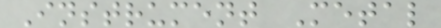Instrument Metal
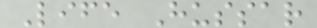Life Hussar
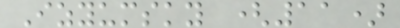Izyumsky (11)
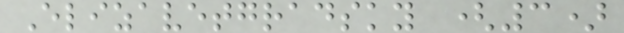Elizavetgradsky (3)
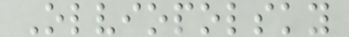Olviopolsky
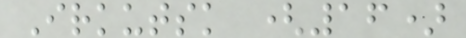Irkutsk (16)
